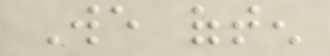We often
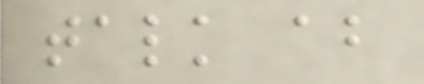talk about
